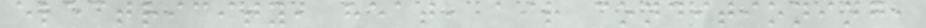electricity, heat, air conditioning,
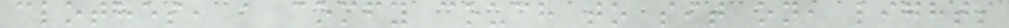clothes, a comfy couch to sit on, lights
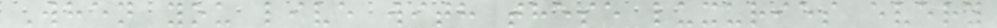When you live with these luxuries every
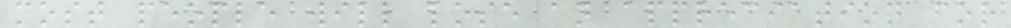most people will lose an appreciation for
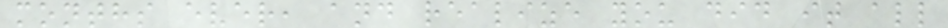months ever, and realize you did it all
